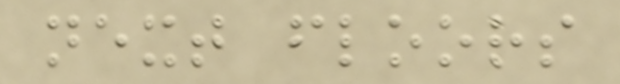next floors
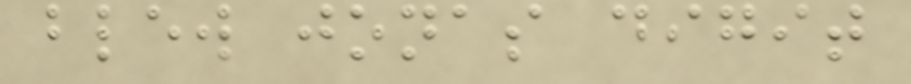blew jonas digit
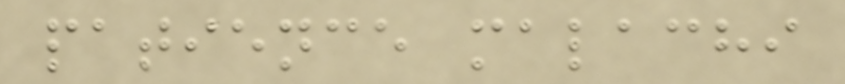patience malachi
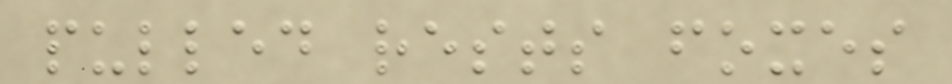pulled rests foxes
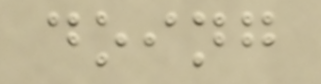doing
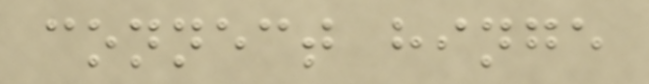connect hinge
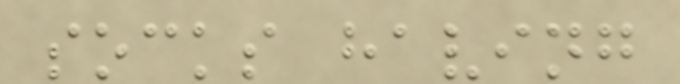socks having
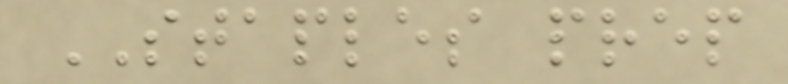STAPLES prep
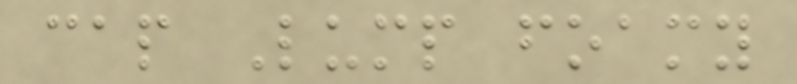cap Lump foamy
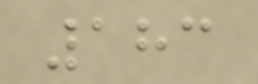183
